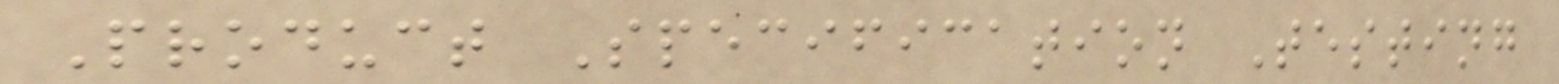Product Specification Testing
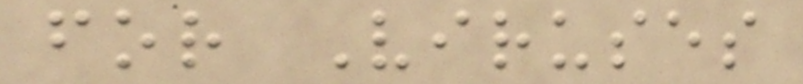for Viruses
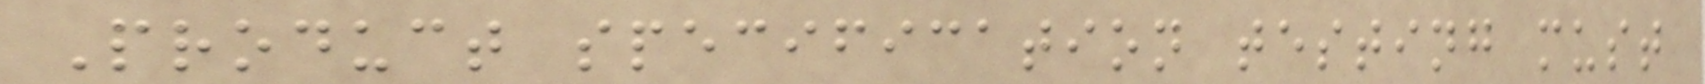Product specification testing must
